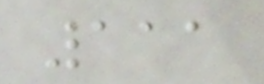111
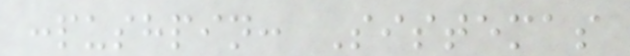:pushpin: Sistemas
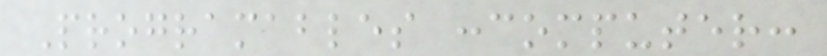Programables :computer:
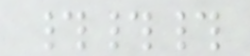###
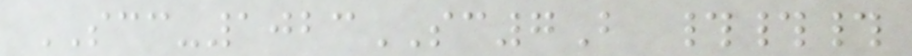SCC-1023SC7B ###
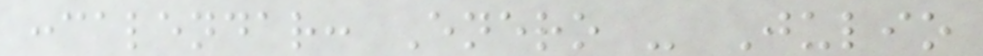:calendar: Enero - Julio
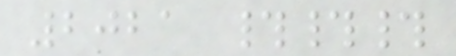2021 ###
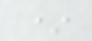*
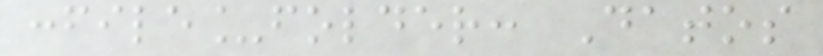:file_folder: Datos
